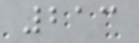213
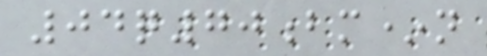04q70bm*n
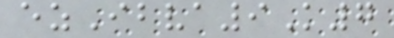ezIbva9K7
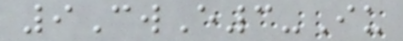9CwE3-Iu
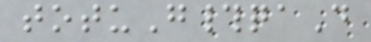totuG#qaD
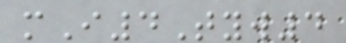mI4Tyw4
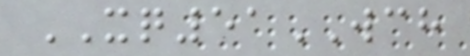XQ51WCH
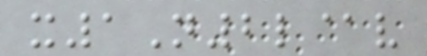x1N2l@v
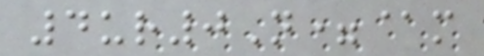4ur0N=@m
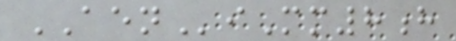AENiMm8h
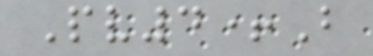Pv4+B
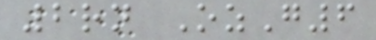2rn OzG6
